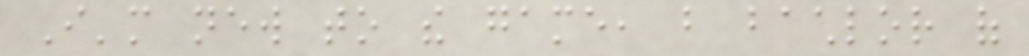I'm new to the game, but bachlor of
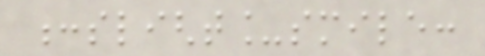:slight_smile:
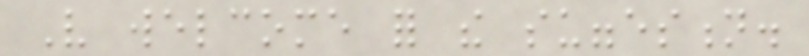Very welcome for the suggestion.
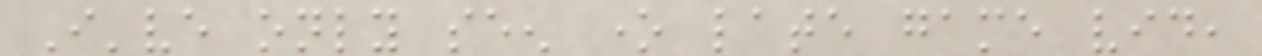I've only seen one late game vid,
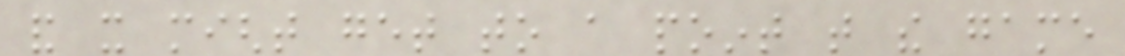and it might get to a point that the game
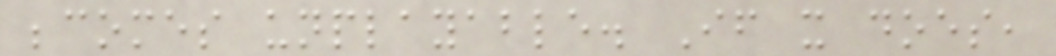becomes unplayable. If it does,
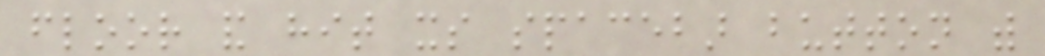floor and hit its spacebar button with
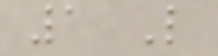1 Like
